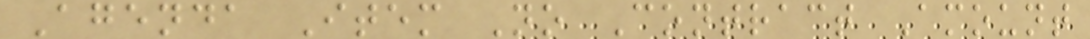Agenda Item No Contract Amount
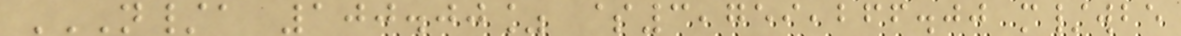N/A 100.00% $3,759,266.00 M/WBE
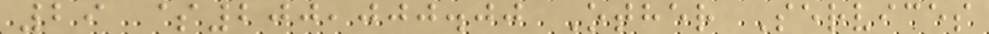29 $200,000.00 Other Services
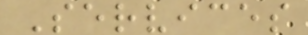Services
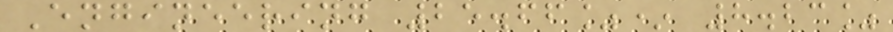Engineering 25.66%* 8.23%
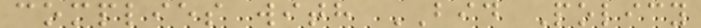complies with BID Policy
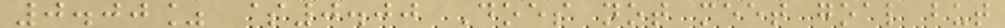0.00% $0.00 Does not meet goal but
